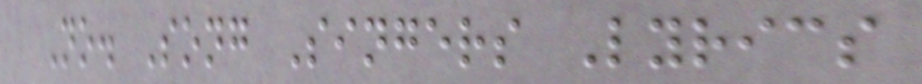No. Song Singers Lyrics
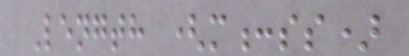Length (m:ss)
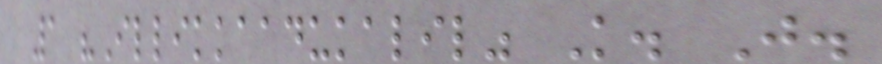1 "Illikkaadukalil" K. J.
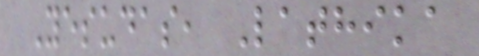Yesudas, Lathika
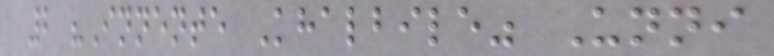2 "Innente Khalbile" Unni
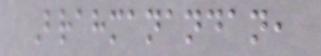Brahmanandan,
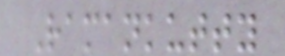Ramankutty
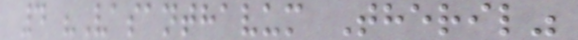4 "Vasanthavum Theril"
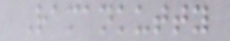Ramankutty
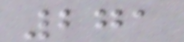271
